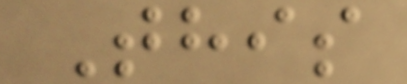This
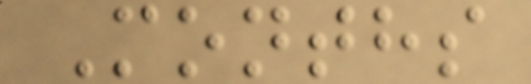Months
